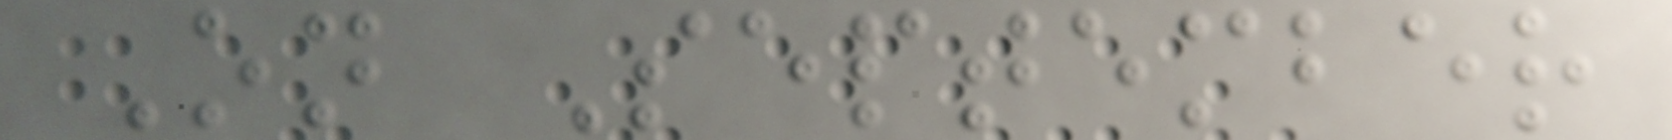On September
